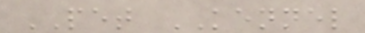PET KENNEL
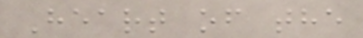Heart of the
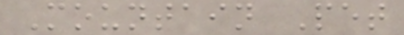Mountain Pet
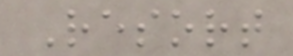Resort
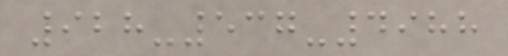928-537-4988
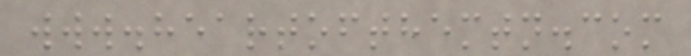www.heartofthemtn.com
